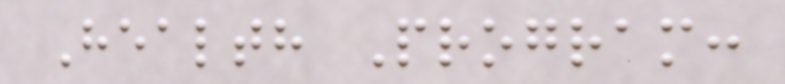Health Program:
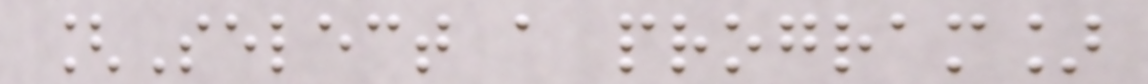[Select a program]
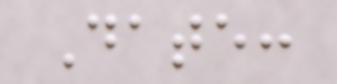Date:
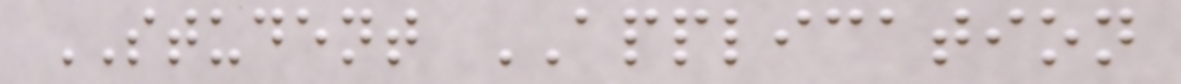STUDENT APPLICATION
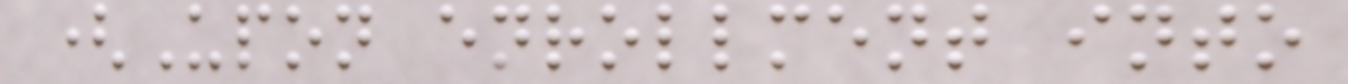(Upon enrollment into
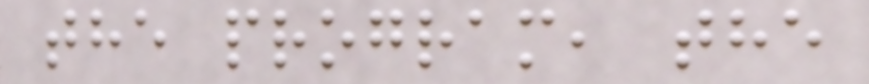the program, the
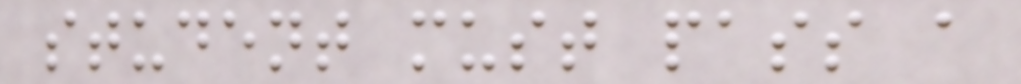student must pass a
